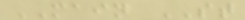MAIN ST
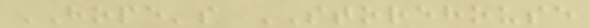HOPE's STOREHOUSE
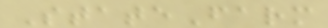StateFarm
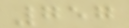757
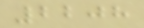2208
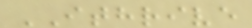ITHRIVE
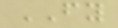FY
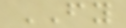FY
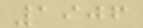1906
